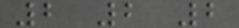2 2 2
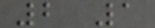2 1
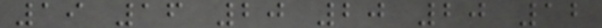19 16 20 20 20 12
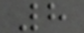8
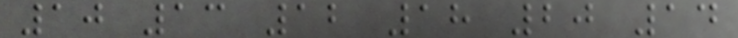10 13 12 18 20 14
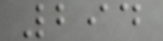294
